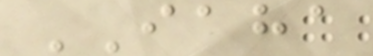IAHA
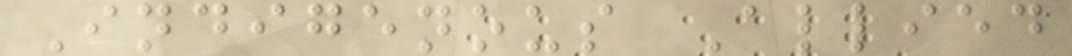Indigenous Allied
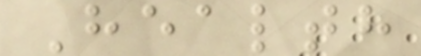Health
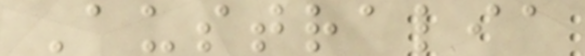Australia
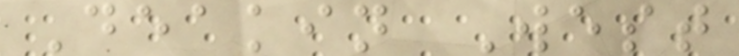Deakin West
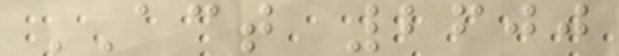ACT 2600
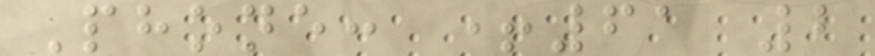Phone: +61 2
